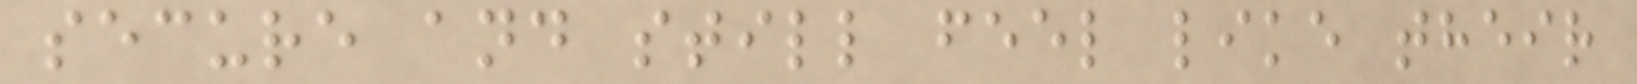secure and still feel like their
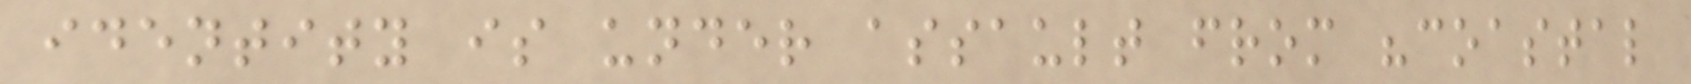identity is under assault from "coastal
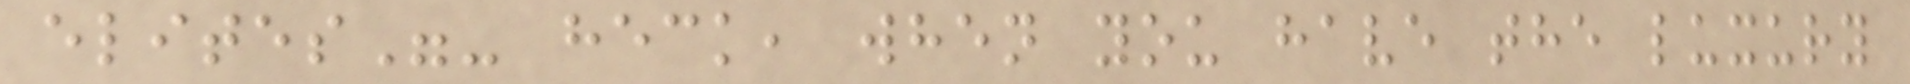elites"- heck, when you have the luxury
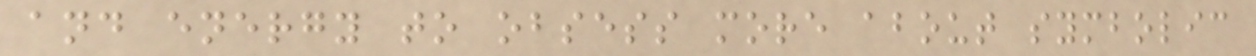and energy to obsess more about symbolic
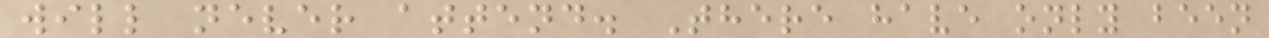will never attend. There have only been
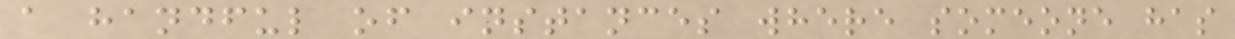a handful of instances where someone has
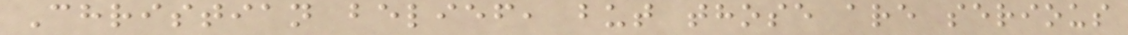Christian belief, but those are serious
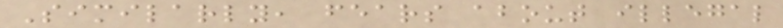Similarly, fears about illegal
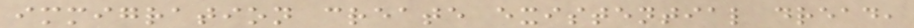immigration create existential dread,
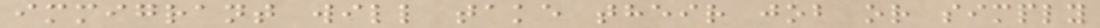immigrant will take their job or simply
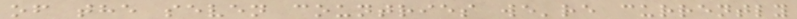of the seven countries we're currently
